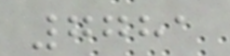7781
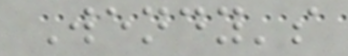Wendy's
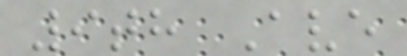9th Ave
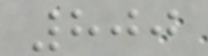800
